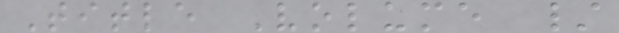Title Volume /
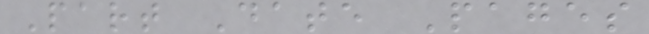Part Date Pages
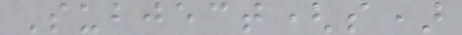Subject(s)
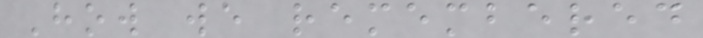How we remembered
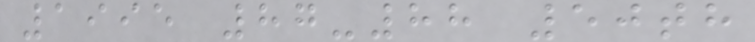1995 87-88 50th
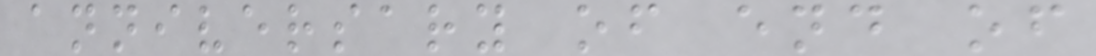anniversary of end of
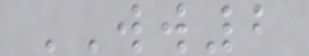WW2
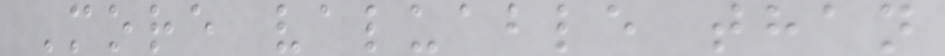More valuable than
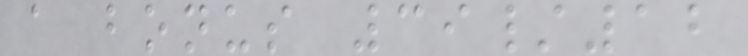a bonus 39/12
